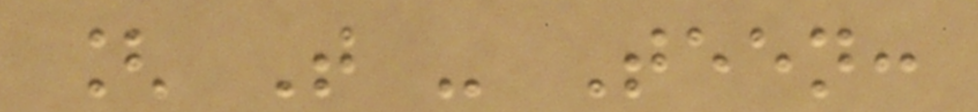[ T - Teen:
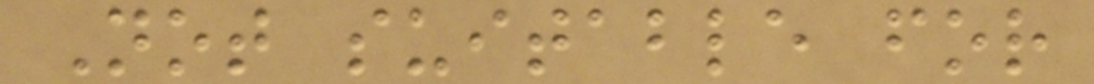Not suitable for
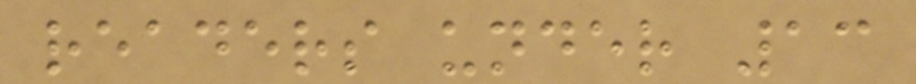readers under 13
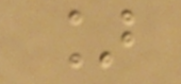]
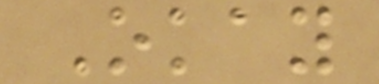Okay
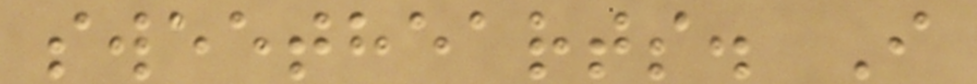sweethearts. I
